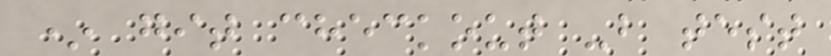* git checkout -b test
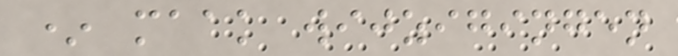* maak wijzigingen
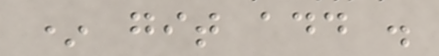* git add .
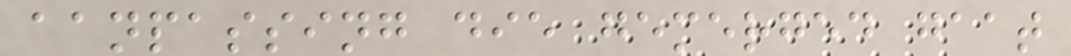aanpassing die gemerged gaat
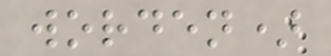worden)
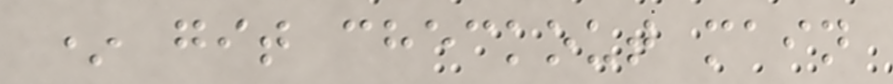* git checkout main
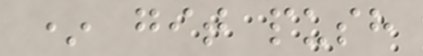* git push
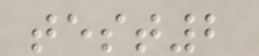test2
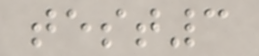test3
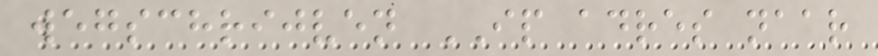wegschrijven IP adres naar
